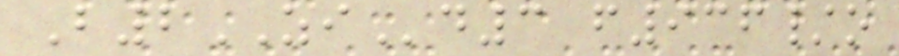B2ZId3 f936/o
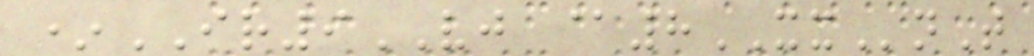*IR9VJ @8XXnT
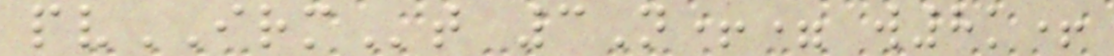pvIRMt 3N+= w8k+
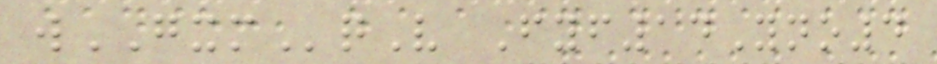wGXMqV Fyf14Yno4
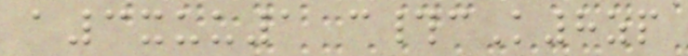a3xuu1 c#cK8zp
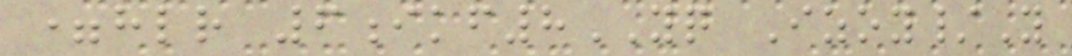=hlr 6ikf8YQ Izoy/Y
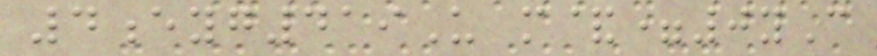4eyg419U m&=0yC
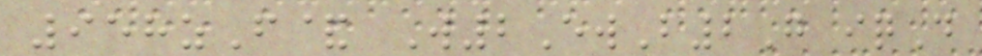958zF& W2EwB2G iqD
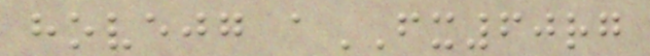hovejg aFX60rg
